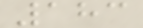183
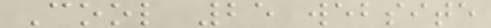Cool 25 website
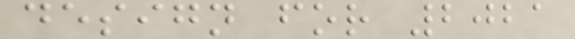design for 2021
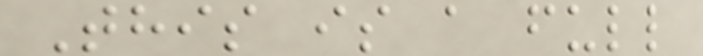This is a full
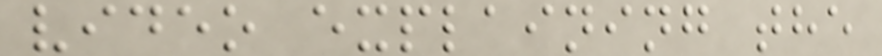video explaining the
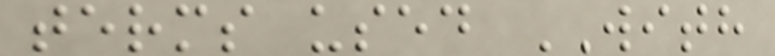terms used WITH
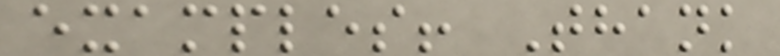examples! Thank
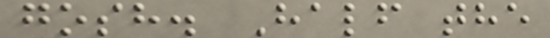gosh. Half the
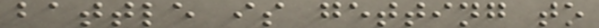battle is getting to
